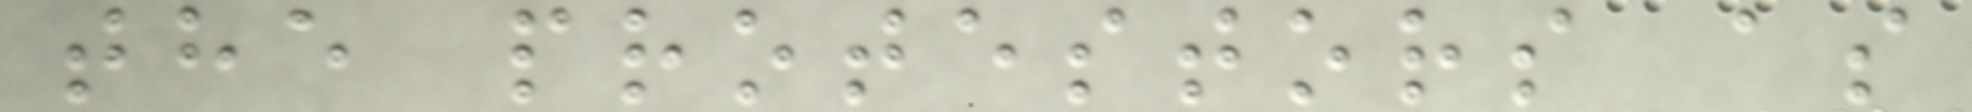the protestors as
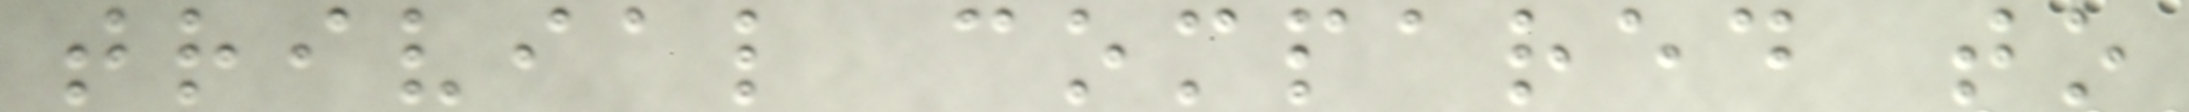trivial compared to
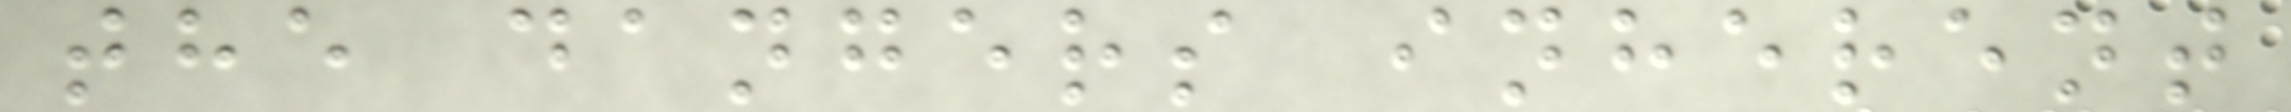the dangers inherent
